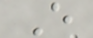E
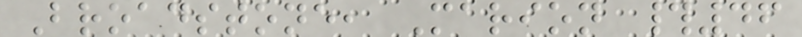Broadstone, Marion #46
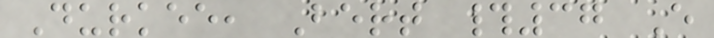Durkee, Bert #37 E
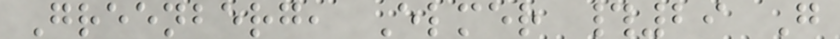Greenberg, Elmer #29 G
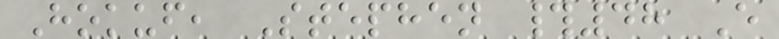Hokuf, Stephen #48 E
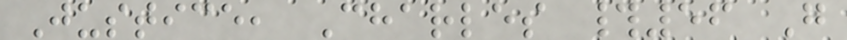Justice, Charles #56 G
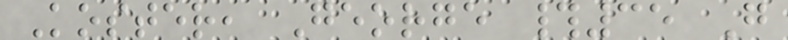Koster, George #35 G
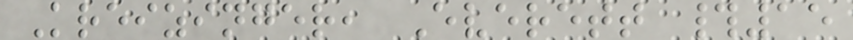Kreizinger, Everett #15
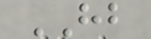HB
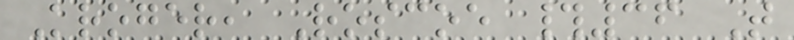Kroger, Roscoe #36 T
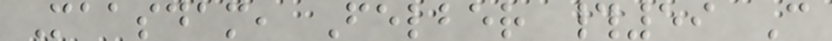Maasdam, Felber #59 C
